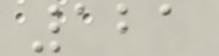121
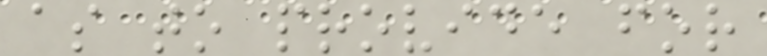as to provide for
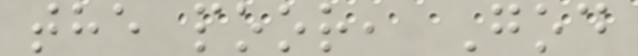the poor, God
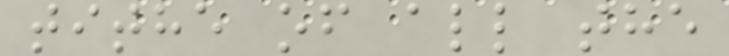tithe of all the
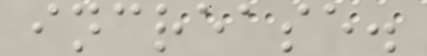increase.
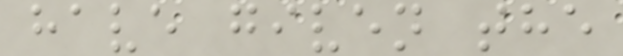have given the
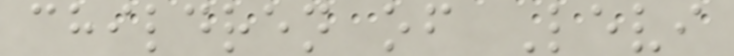children of Levi
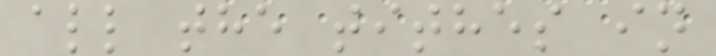all the tithes in
